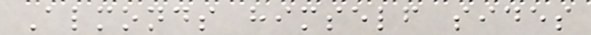Almonds himself sides
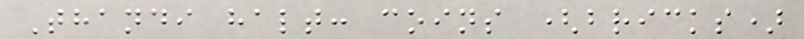Thandi halt: coins (bricks)
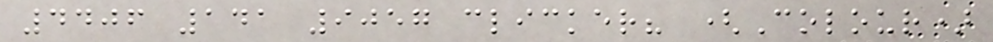4406 141 9057 clicker? (Colour)
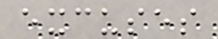excuses
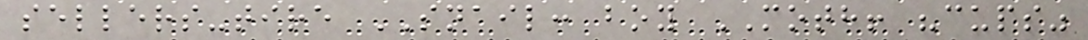sellers-tire SNAIL: boy MOTH! "cups"
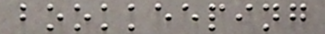bookkeeping
